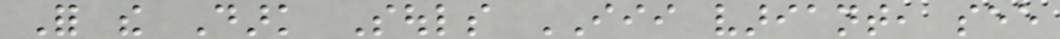For the Dark Souls III variant, see
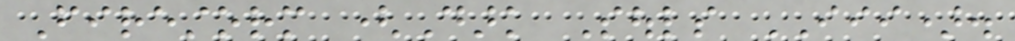Firestorm (Dark Souls III).
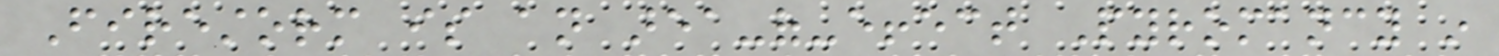Firestorm is an area-of-effect Pyromancy in
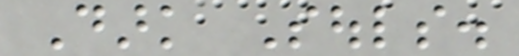Dark Souls.
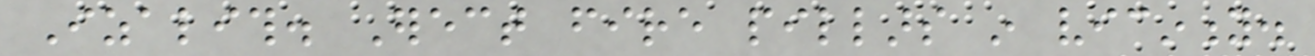Izalith. Erect fire pillars in vicinity.
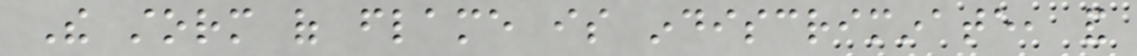The storm of flame is indiscriminate, and
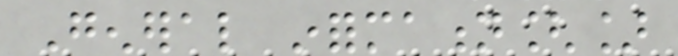General information[]
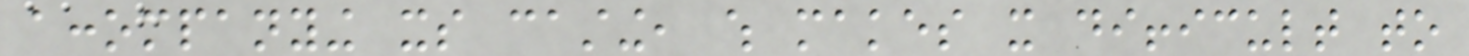accompanying its casting, which makes it difficult to
